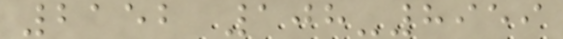2152 108-8959
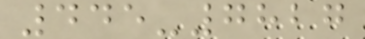445-7827
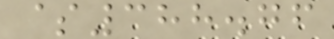$388.76
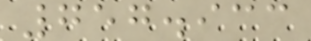757.933
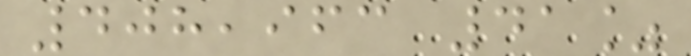408,963 41%
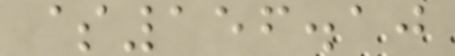$156.10
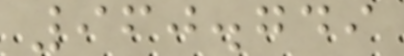960.749
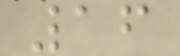16
